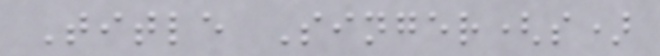Title Singer(s)
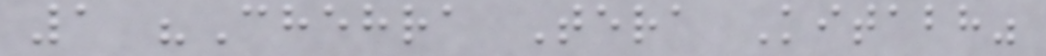1 "Chehra Tera Kitabh"
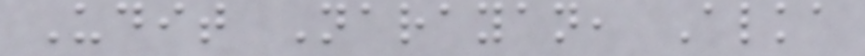Udit Narayan, Alka
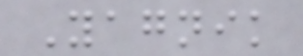Yagnik
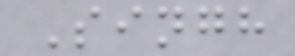Singh
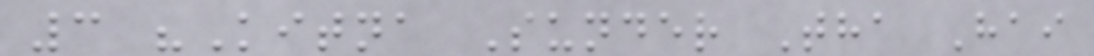3 "Kitna Sunder Tha Hai
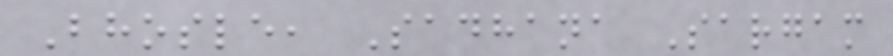Bhosle, Sadhana Sargam
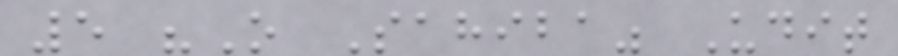5 "O Sahiba" Udit
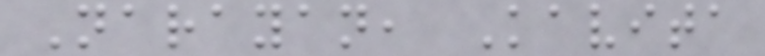Narayan, Kavita
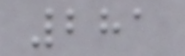281
